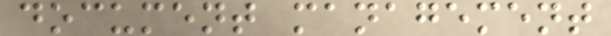document management
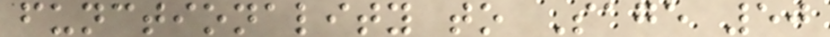functionality to Sage 50
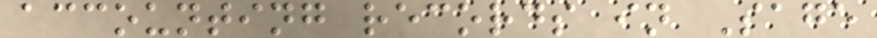accounting records in Sage
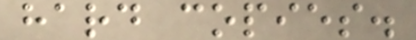hard copies.
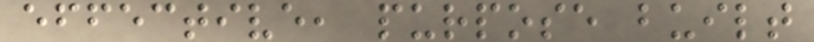effective, purpose built
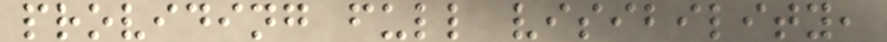providing full visibility,
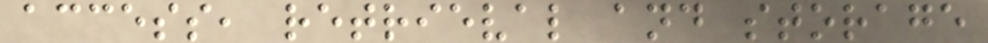access, retrieval and storage
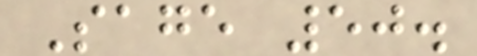Sage 50.
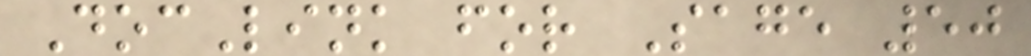DocLink for Sage 50
